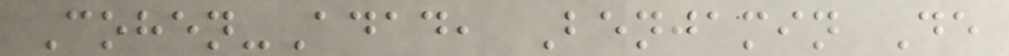Cohen-Adad, Benjamin De
